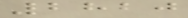2820
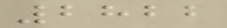2822
